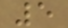5
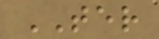TER
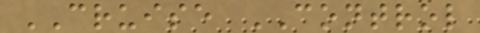CRUISE CONTROL
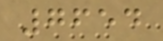7654
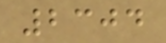2304
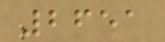2651
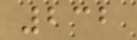232
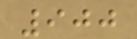900
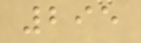295
